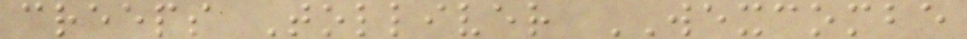creeps Tolliver WEXCOMBE
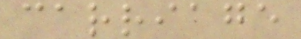carriage
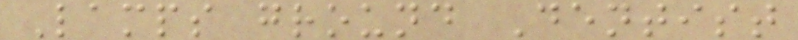Lamps ground Dentist
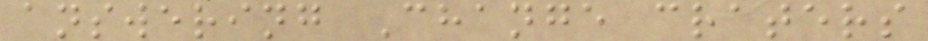answering Change craters
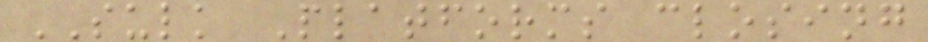SULK Platforms closing
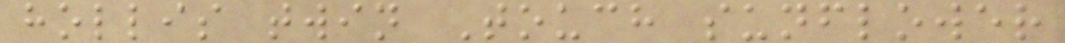hollis twin Touch sunflower
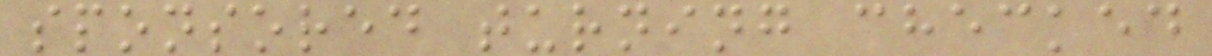sponsored turning checked
